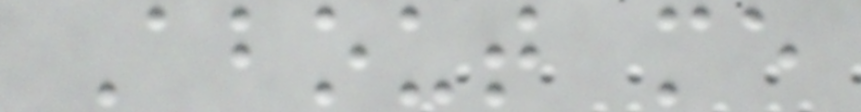About me
